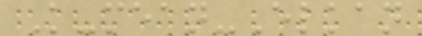K-mean-Elkan
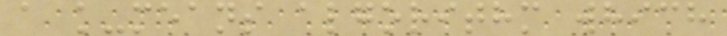a k-means algorithm which
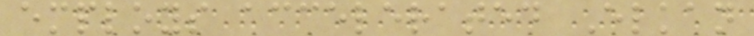employs accelerated Elkan
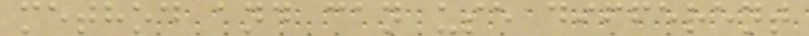method and can use different
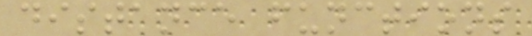distance functions
